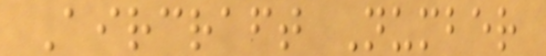Aircraft Number
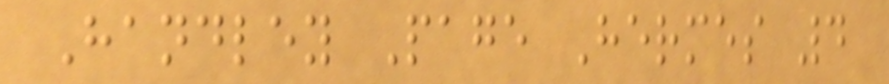Handley Page Hermes 4
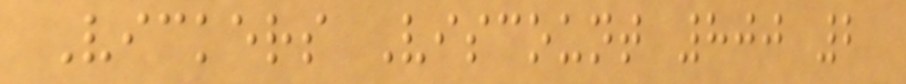Vickers Viscount 800 2
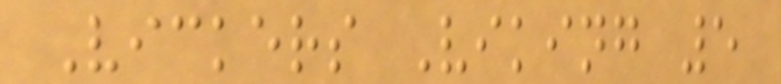Vickers Viking 5
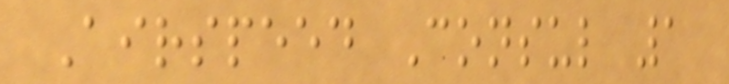Airspeed Consul 1
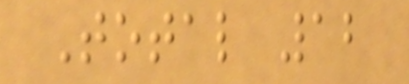Total 12
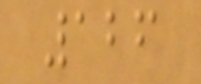126
